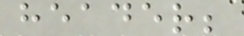header;
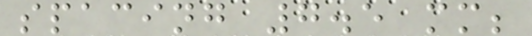spacing 7.5 mm;
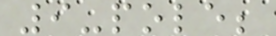9-pole;
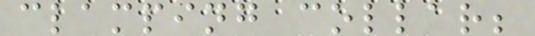clamping collar;
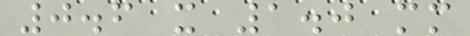0.6 x 1.0 mm
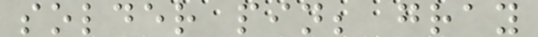solder pin; gray
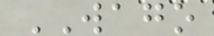WAGO
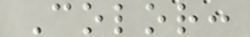Color:
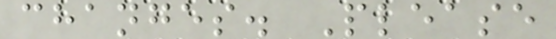changes. Please
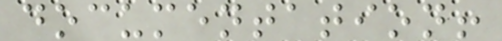documentation!
